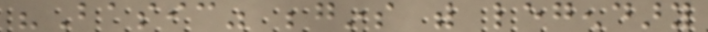"Basic" begins with legendary
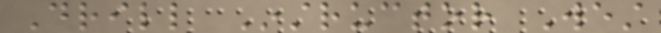Drill Instructor West
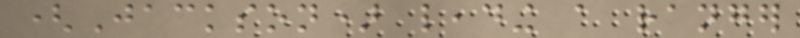(Jackson) leading a ranger
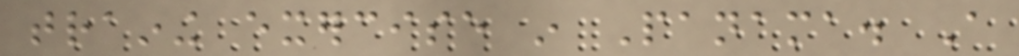training exercise in Panama. A
